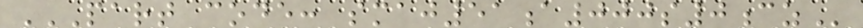PART CODE: SMAJ51A000S0CZ
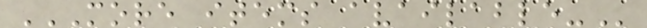MORE ITEMS AVAILABLE-
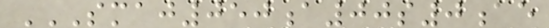SMAJ050A00S0AE
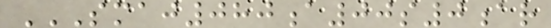SMAJ080A00S0AR
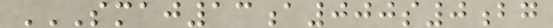SMAJ13A000S0BG
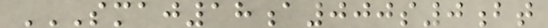SMAJ18A000S0BT
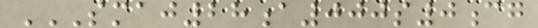SMAJ28A000S0CG
